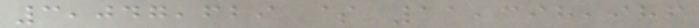3,047,629 $ 11,398,986
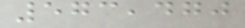573,470
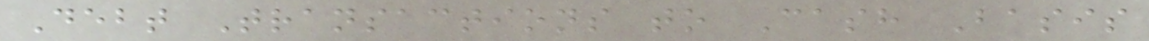Debt Transactions to Cash Basis
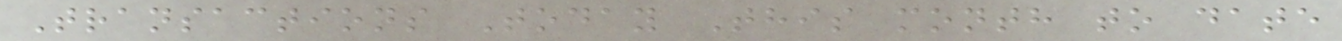Transactions Today This month to date
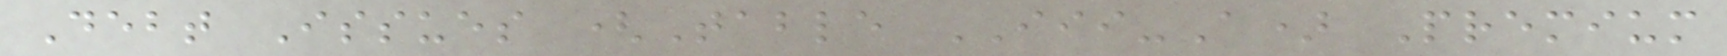Debt Issues (Table III-A) Premium
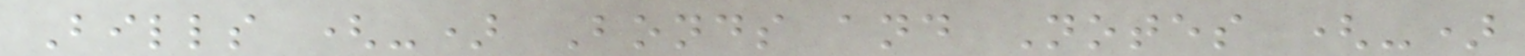Bills (-) Bonds and Notes (-)
